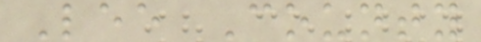Lee County
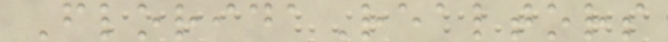FloridaRealtors
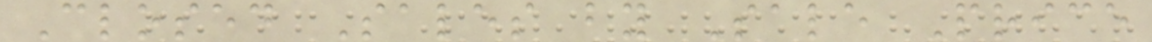Closed Sales by Sale Price
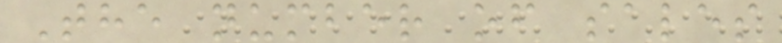The number of sales
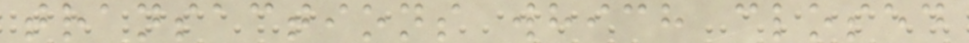transactions which closed
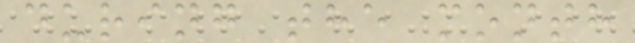during the month
